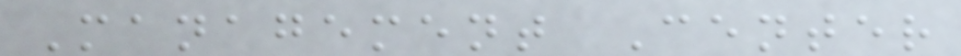Management Center
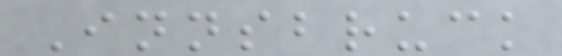Innsbruck
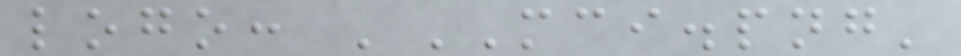logo: 'MCI.png'
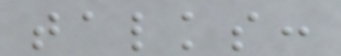talks:
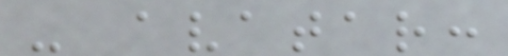- avatar:
